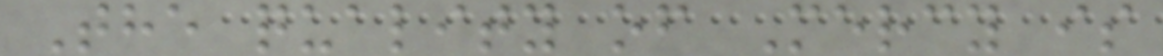The quality of Mercy is
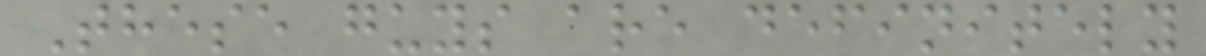These guys are definitely
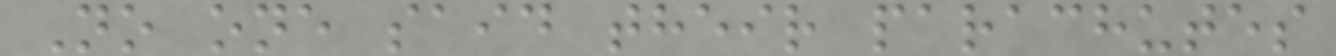No one said their parachutes
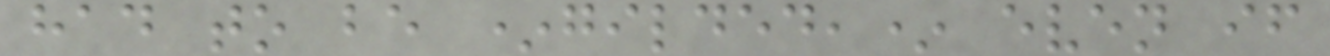had to be *gilded,* even if
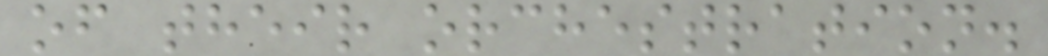of their orchestration.
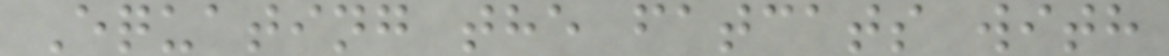Equating the fatcats with
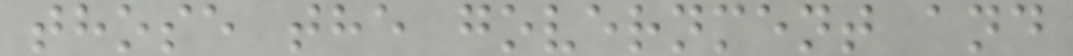those the government and
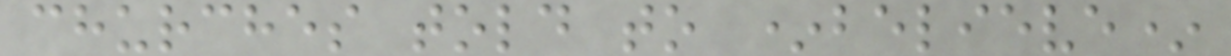churches told to *believe*
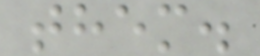them.
